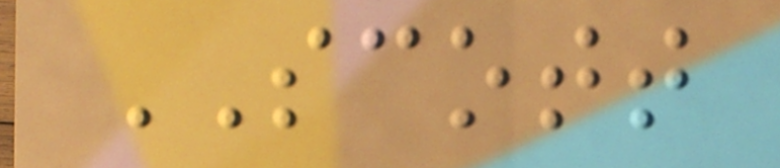SCOTT
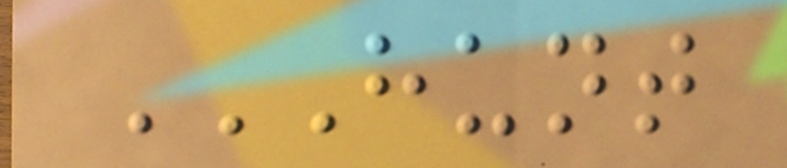HUNT
